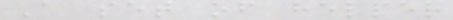A set of helper
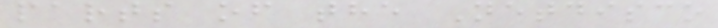parts of the Netdisco
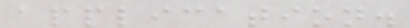application.
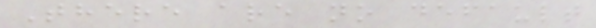There are no default
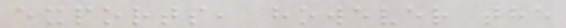exports, however the
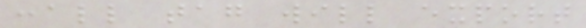:all tag will export
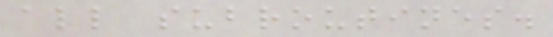all subroutines.
